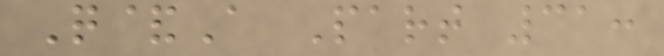Q&A Part 31:
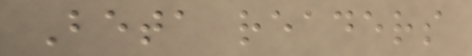Beta readers
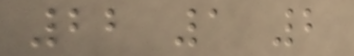22 1 2
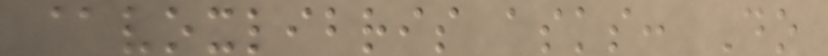@voxlibris asks: Do
